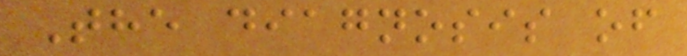The diagnosis of
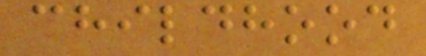childhood
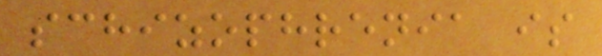schizophrenia is
